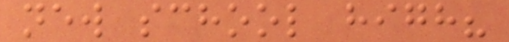new school high?
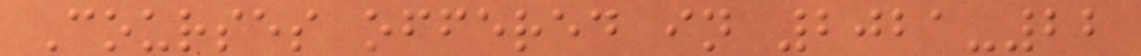Courses offered in 2021-22
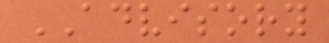ADVISORY
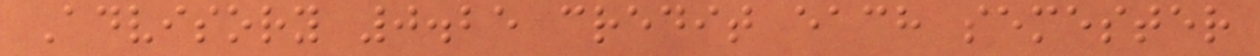Advisory 0.25 credit each semester
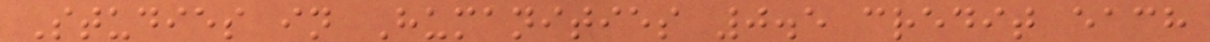Studies in Humanities 0.5 credit each
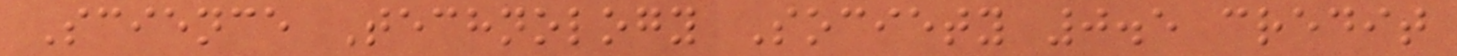Science Technology Society 0.5 credit
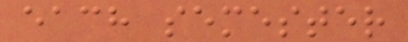each semester
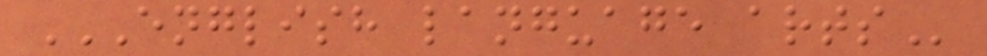ENGLISH LANGUAGE ARTS
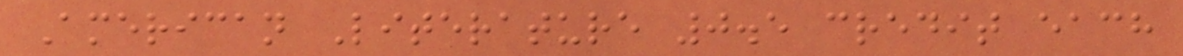American Literature 0.5 credit each
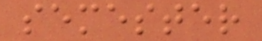semester
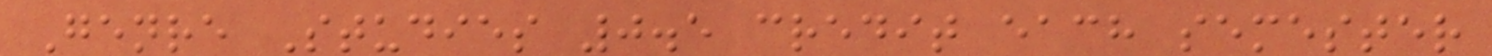Genre Studies 0.5 credit each semester
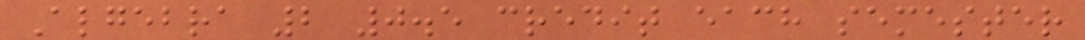Algebra 2 0.5 credit each semester
